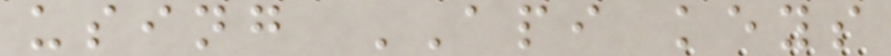using API keys
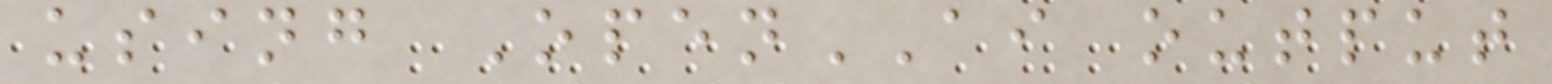using OpenAI output
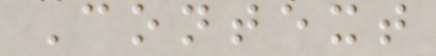Context
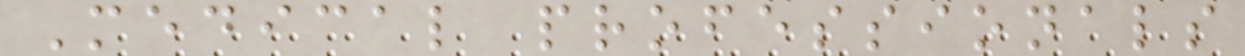Medical professionals
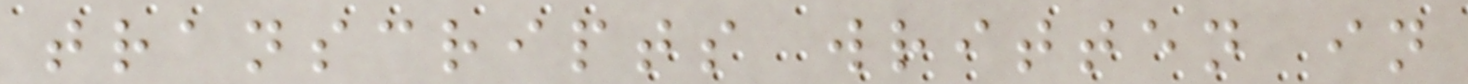transcripts written in
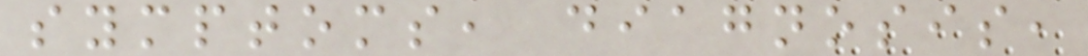symptoms, diagnosis,
